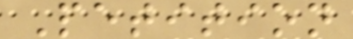Petition
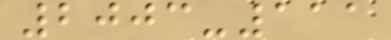2003-111
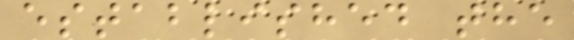established the
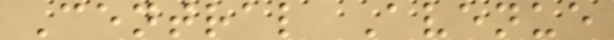Central Avenue
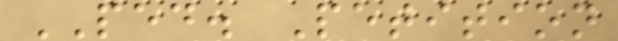PED. Petition
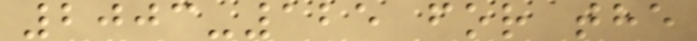2003-125 for the
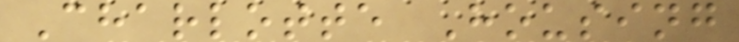Charlotte Housing
